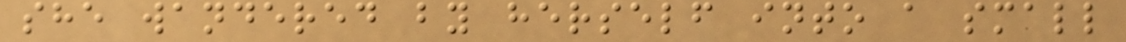she wandered by herself into a small
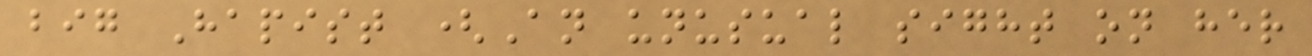big Hapist (An unusual sight on her
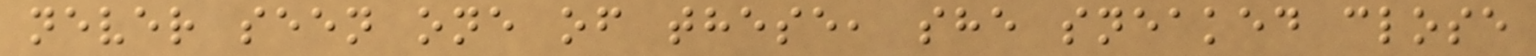never seen one of these, she sneaked close
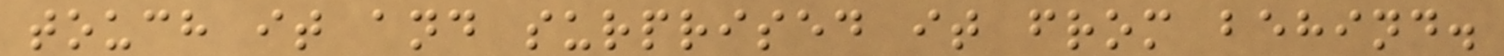touch it and surprised it from behind.
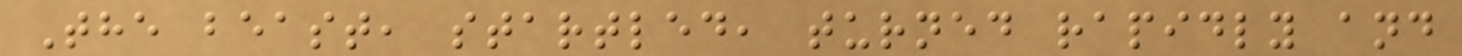The beast, startled, turned rapidly and
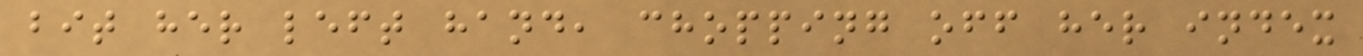bit her left hand, chopping off her index
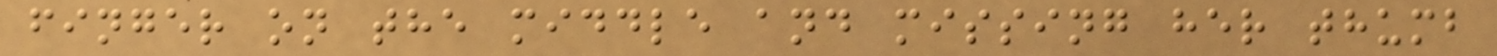finger on the middle and missing her thumb
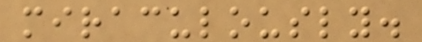miraculously.
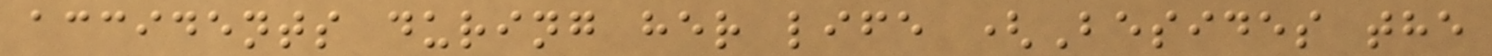accidents during her life (Besides the
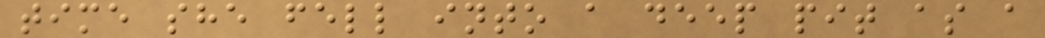time she fell into a deep pit as a
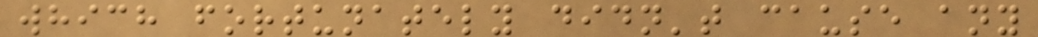which fortunately didn't cause any
